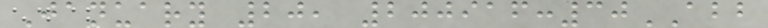January 20, 200916:30ABB
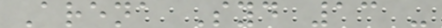Arena Syd 13 -
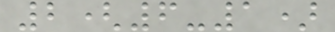2(6-1)
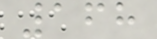168
